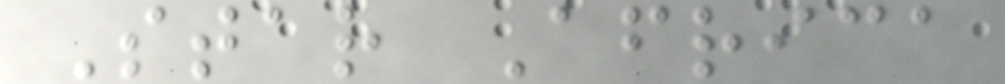Star Africa
